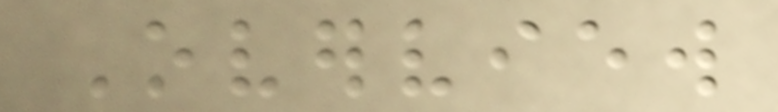Overview
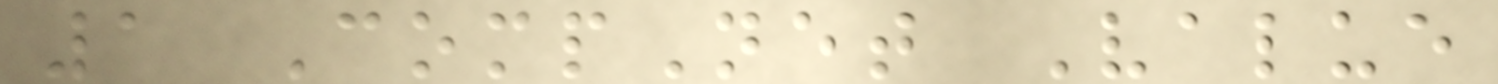1 CompNet Value
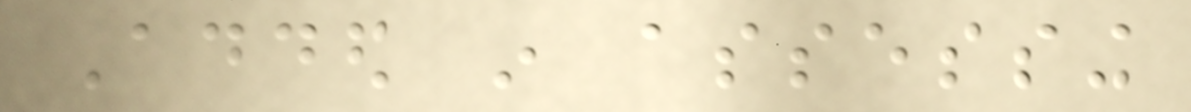Added in assessing
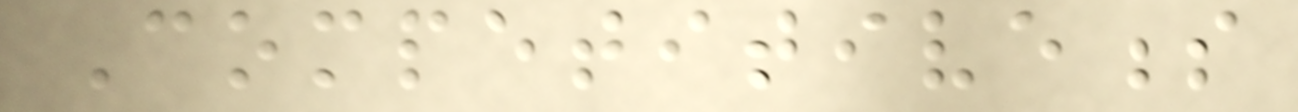Competitiveness
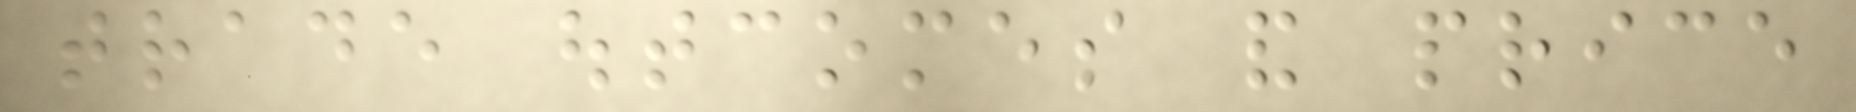trade outcomes and price
